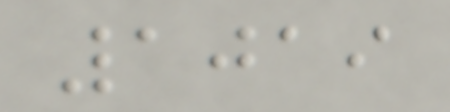1019
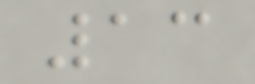13
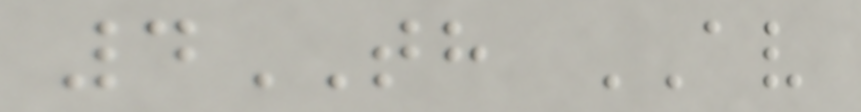4TH AV
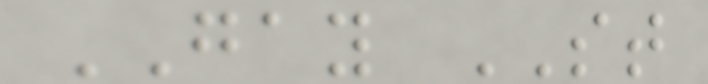GAY ST
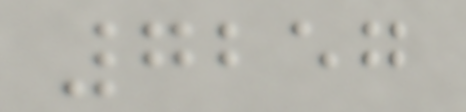7257
